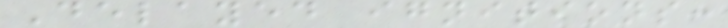Delayed ignitions:
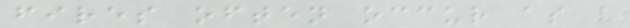fires often occur as a
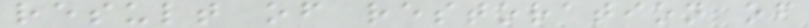result of restoration of
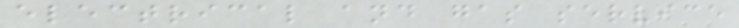electrical and gas service
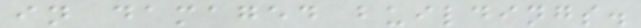in damaged buildings.
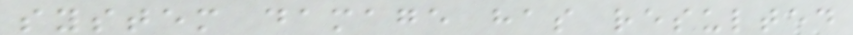system damage has resulted
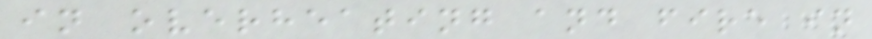in overheating and fire in
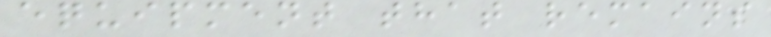equipment that remains
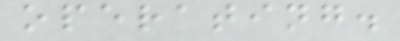operating.
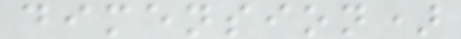dimension)
